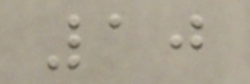10
